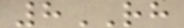8RH
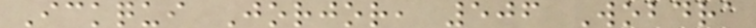Ickqui Jorjor, 506 Wobdra
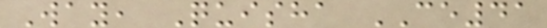Way, Quisha CE41
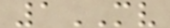1MV
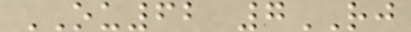OU62 7RJ
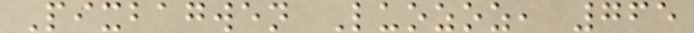Pixbagwen Luozoz, 765
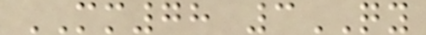MM78 3QY
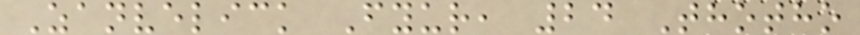Zanvelick Fyur, 24 Thotho
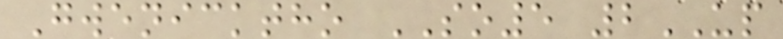Gwenicktho SO5 2UP
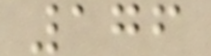176
